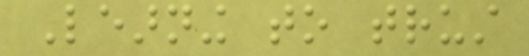Learning to trust
